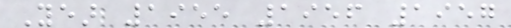Year 1955 1956 1957
